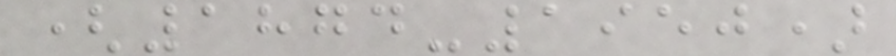(1874-1950)
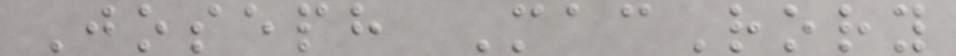Joseph MacRory
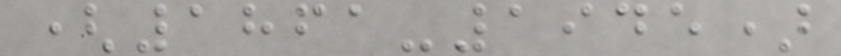(1861-1945)
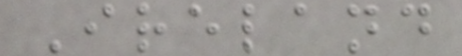Ireland
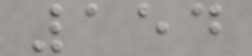154
